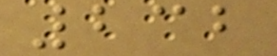232
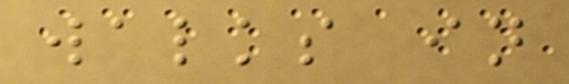walks in
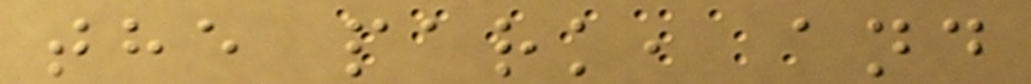the park, and
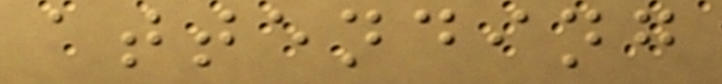attending
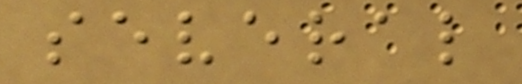several
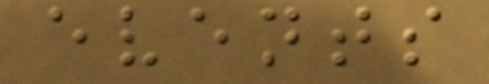events
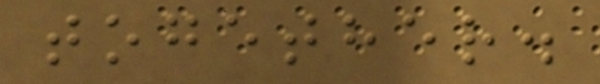together.
